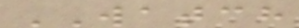WATCH
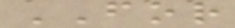FOR
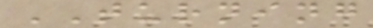TURNING
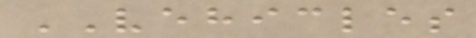VEHICLES
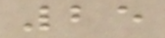25
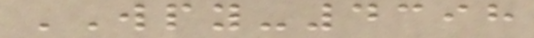WPY-4398
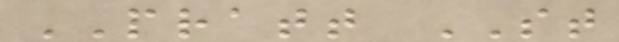PRATT ST
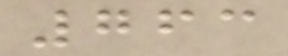763
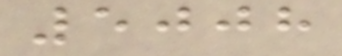5008
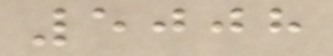5008
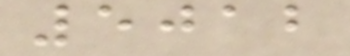5012
